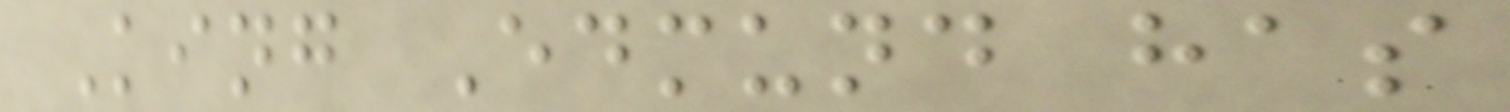King Edmund has
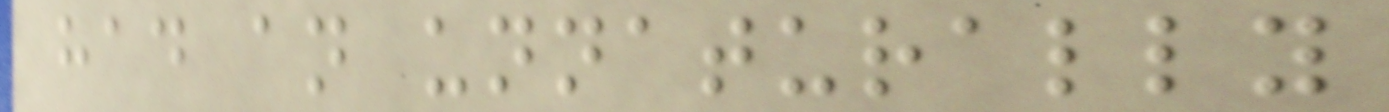had an unnaturally
